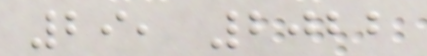29, 2022
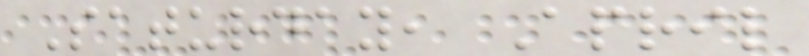Saturday, April
